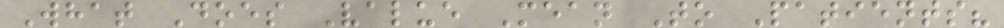What Does Value Mean To Patients?
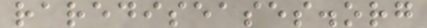rarediseases.org
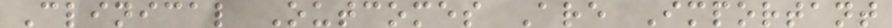Clinical Outcomes Are Important
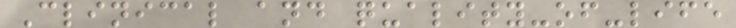Clinical and quality-of-life
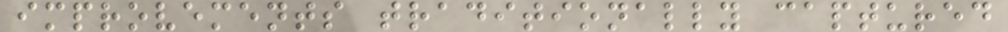improvements traditionally captured
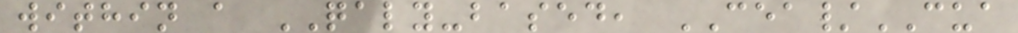within a QALY-based, CEA/CUA
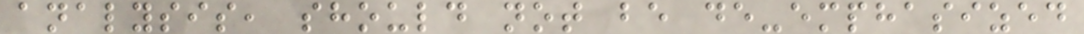analysis, should not be de-emphasized
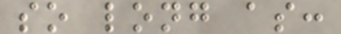so long as:
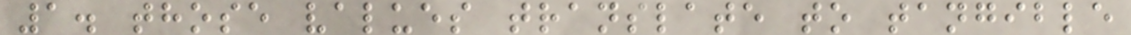1. those values translate to tangible
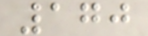170
